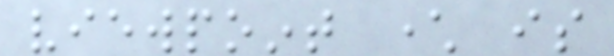viewpoint character is
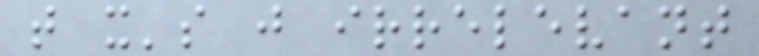that it's just irrelevant
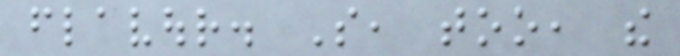flavour. So, too, the
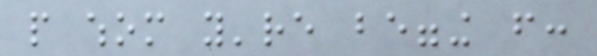people whom you're begging from:
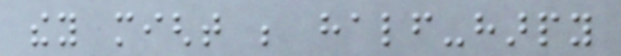they might be half-harpy
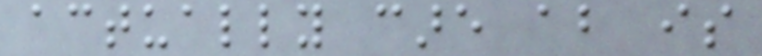actually care about is
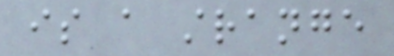is a strange
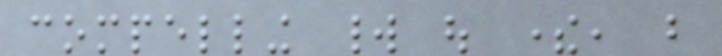compelling world out there, but
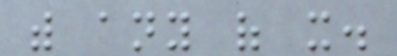with any of it.
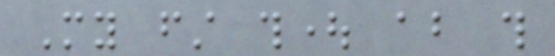My first thought about this
